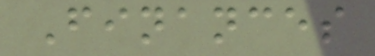Finances
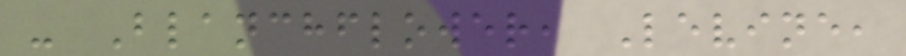- Blanchflower, Levine,
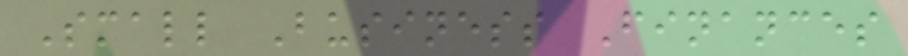Small Business Finances
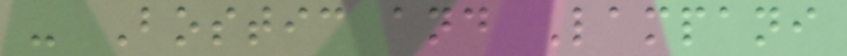- Bostic and Lampani
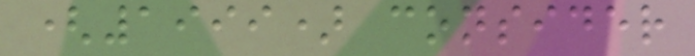(1999) consider
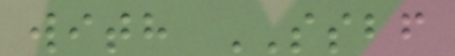with SSBF
